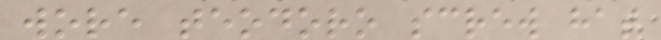wore teodoro screw hat
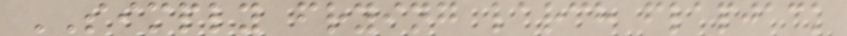SIMPLY frying larch flapjack
